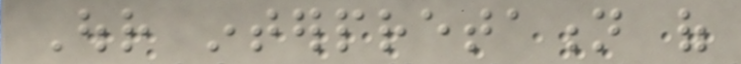Our interpretation of
